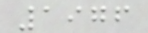1976
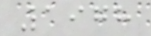1978
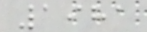1981
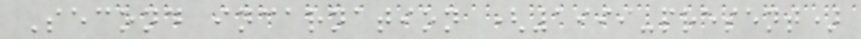Second incarnation (1999-present)
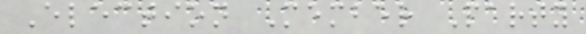Election Member Party
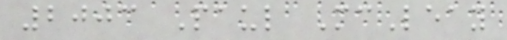2003 Paul McLeay
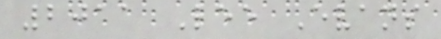2011 Lee Evans
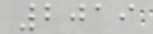2019
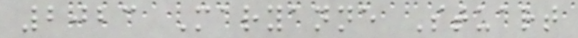2023 Maryanne Stuart
